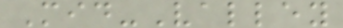Mid-Valley
